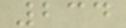234
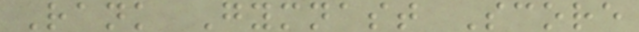Rank Gymnast Score
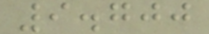9.700
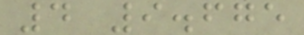4 9.675
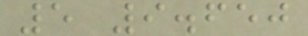5 9.650
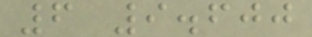6 9.600
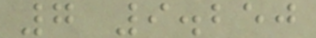7 9.250
